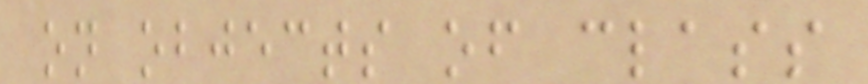on objects of class
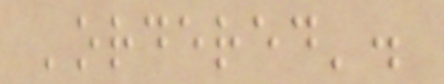'ordered'.
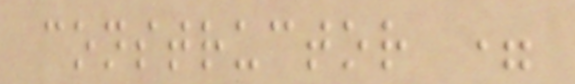constructor =
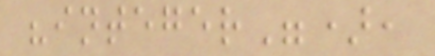"integer"),
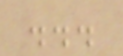...
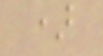)
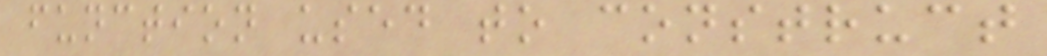function used to construct
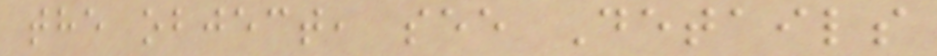the object, see Details
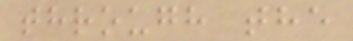through the
